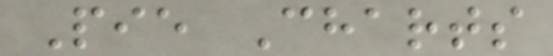Pie Charts
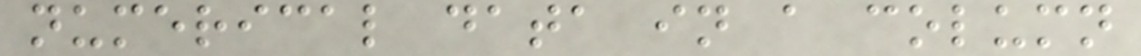numerical data in a column
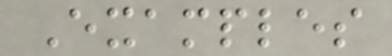Examples
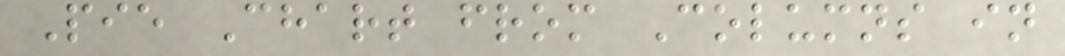Pie Chart from Columns in
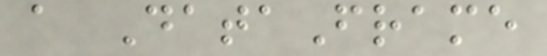a DataFrame
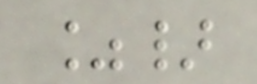%}
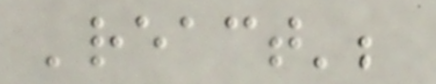'react';
